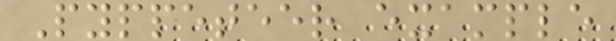Pyppeteer example
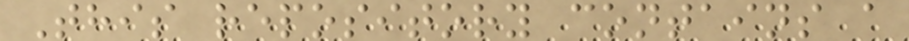This repository contains a
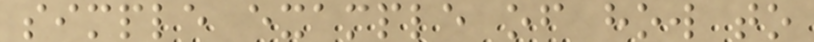simple example of how to
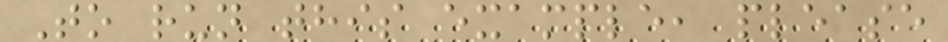To run this example, please
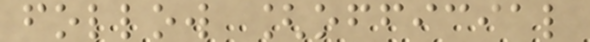follow [official
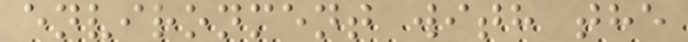environment with the
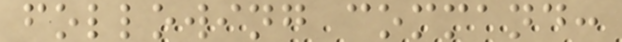following command:
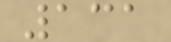131
